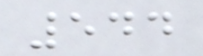544
